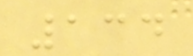134
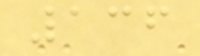136
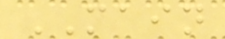MAIN
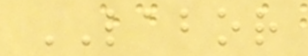LABOR
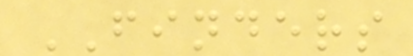FINDERS
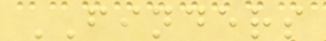FINDERS
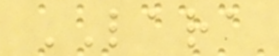LARA
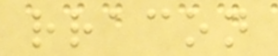rracon
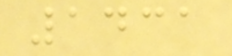1431
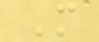M
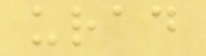urad
